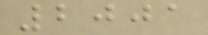2001
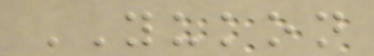YUKON
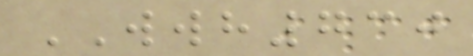WWH730
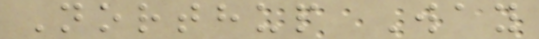Northup Way
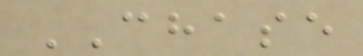CHASE
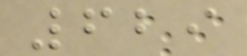629
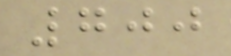700
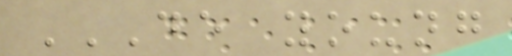DE YOUNG
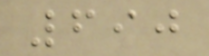690
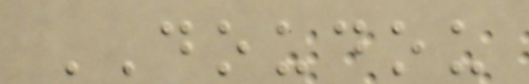DOUDOU
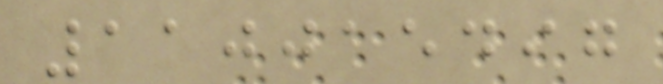110015497
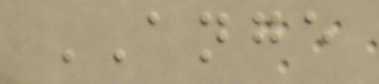ANGE
